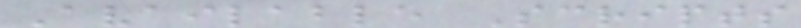Available Scripts
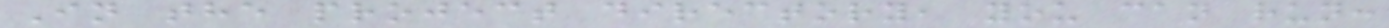In the project directory, you can run:
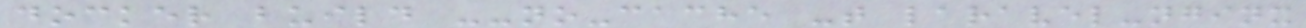docker build --no-cache -t laravel-nginx
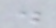.
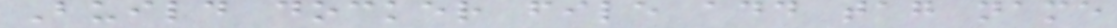Build docker file add tag name
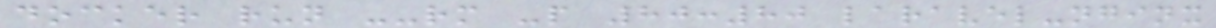docker run --rm -p 80:80 laravel-nginx
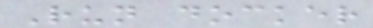Run docker
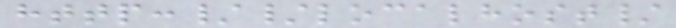http://localhost/
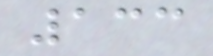133
